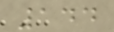144
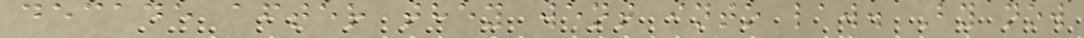decade after they went into law. By now
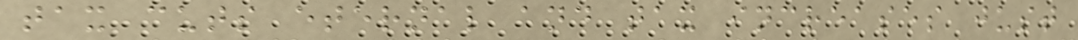tax cuts eternal and tax increases just
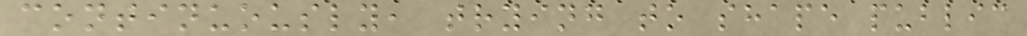continuously, trying to shape public
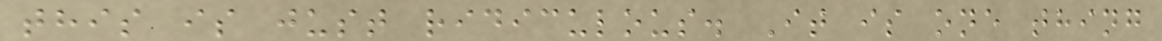this is just ridiculous. It is one thing
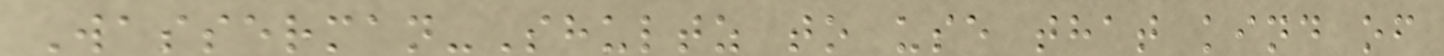Wasserman-Shultz to use that kind of
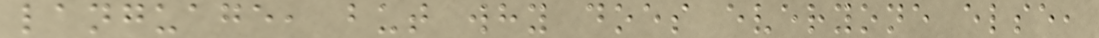language, but why does everyone else,
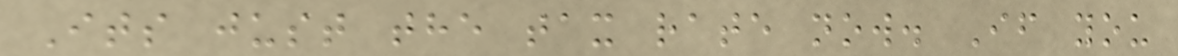Its just the tax rate now. If you
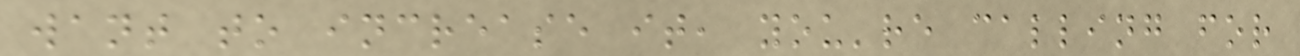want to increase it, you're calling for
